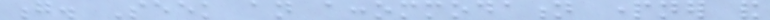g. Seek an accommodation partner and
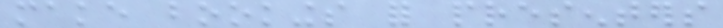make bookings for presenters
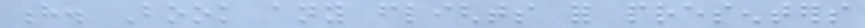h. Book any flights for presenters
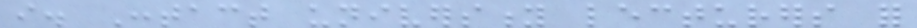i. Contact university lecturers for
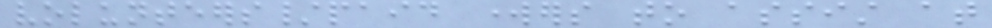volunteers/paid workers to assist at
